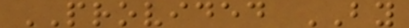PROVIDED BY
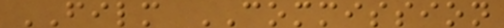FILM COMMISSION
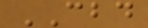CBD
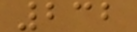232
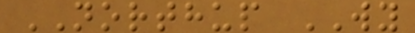NORTHUP WY
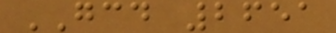GCD 2651
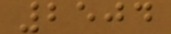2504
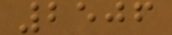2506
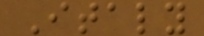Italy
